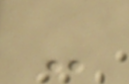-
